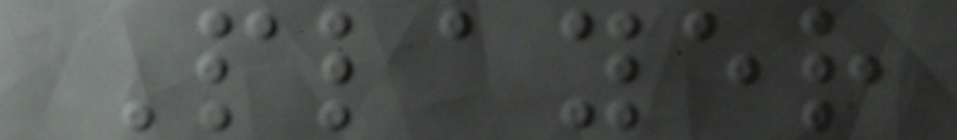Player
